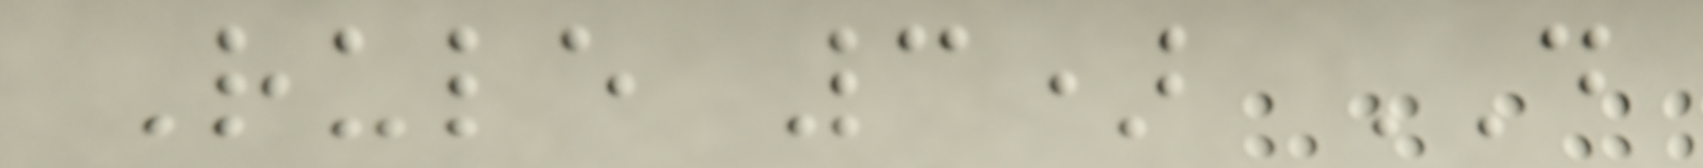Rule 3) DO
